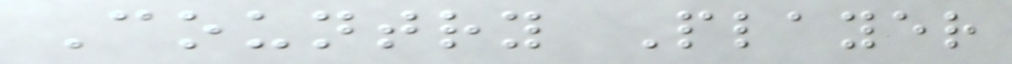Country Player
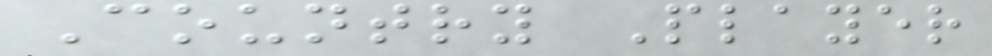Country Player
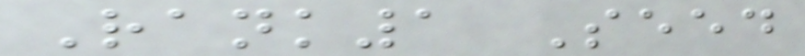Rank1 Seed
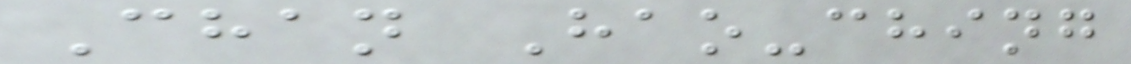Chan Hao-ching
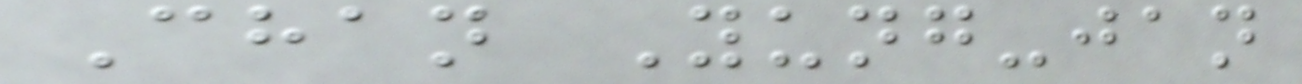Chan Yung-jan
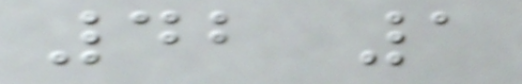42 1
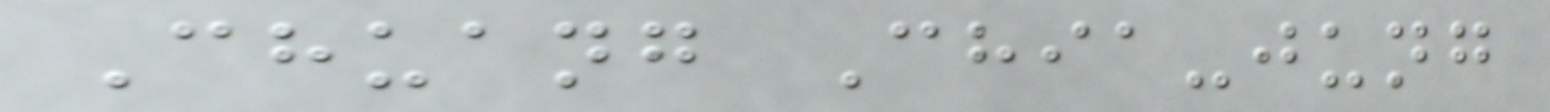Chuang Chia-jung
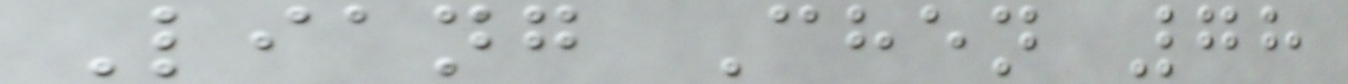Liang Chen 78
